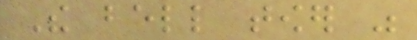The bell tower was
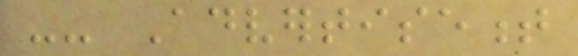-- Advertisement
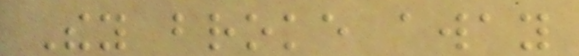They broke away
